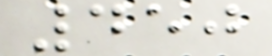450
